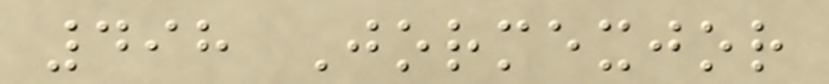498 Jormexjor
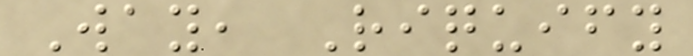Way, Riquify
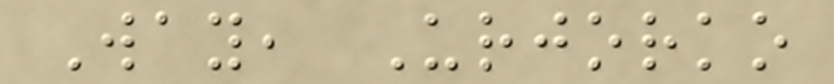Way, Urjorko
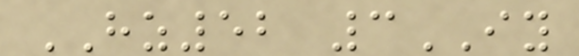HZ52 3IY
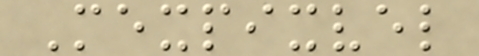Mexpixvel
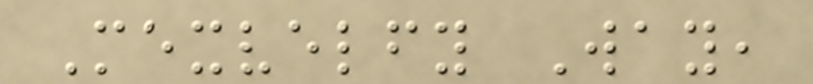Mexvelfy Way,
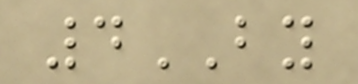4BY
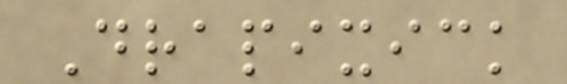Drapixick
